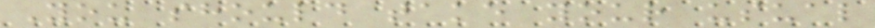You should take your usual
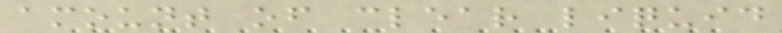amount of clear liquid
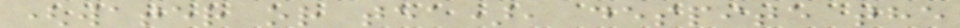(water or tea), despite the
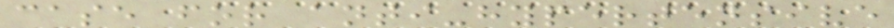case for anti-hypertensive
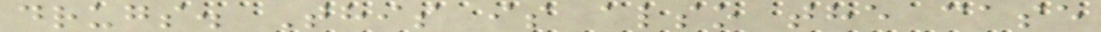drugs. This is also the case
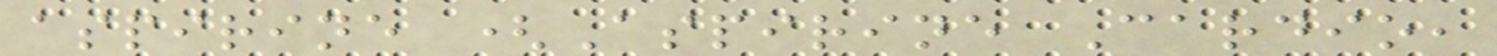aspirine (Aspirine Cardio,
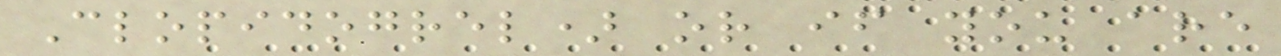Clopidogrel) or if you are
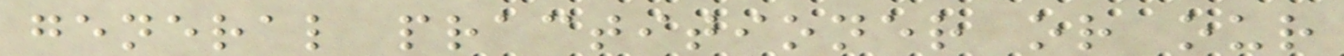general practitioner or our
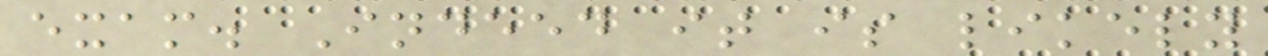exam. Indeed it is likely
